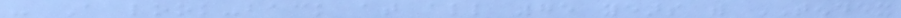- A look-back at all 75 years with TENDEX
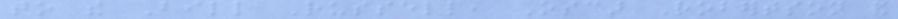to the Bill Russell, Oscar Robertson and
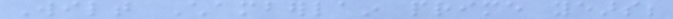Wilt Chamberlain prime years;
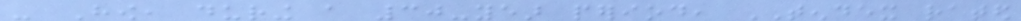- How, during a 30-year period, TENDEX rated
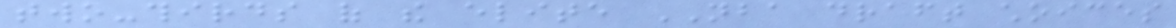two-thirds of the elite NBA draft choices
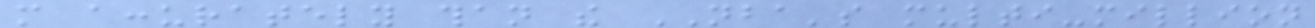more accurately than the NBA's multi-million
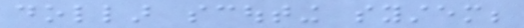dollar scouting system;
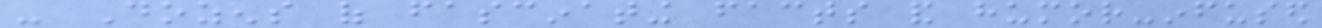- Dozens of fascinating facts and humor-infused
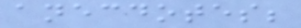anecdotes;
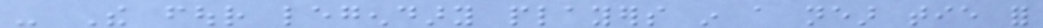- The four legendary players in a near tie for
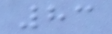83
